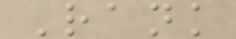Rank
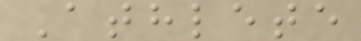Athlete
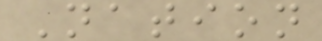Nation
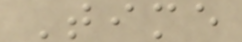Time
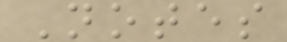Notes
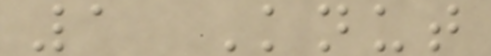1 Knut
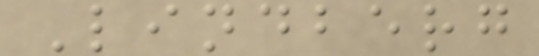Lindberg
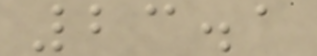23.1
